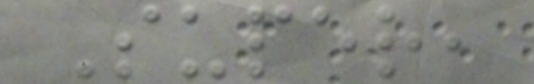Super,
